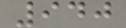940
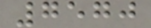7570
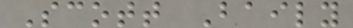Scott Baily
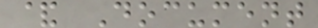& Document
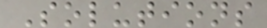Solutions
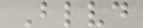Blvd
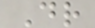Dr
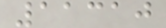11310
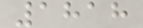1818
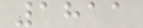1811
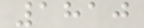1810
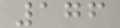176
